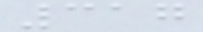317
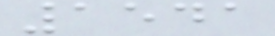1541
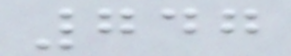747
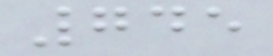745
